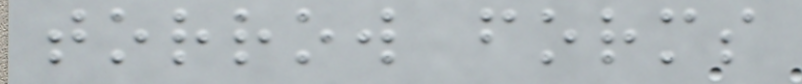torrow forms
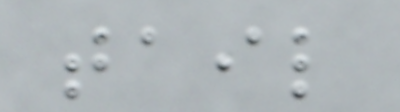tail
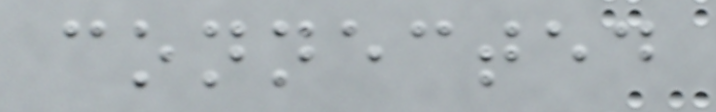connected
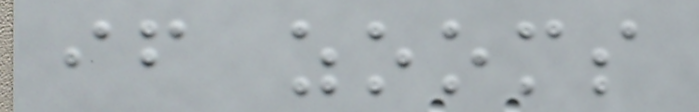if zooms
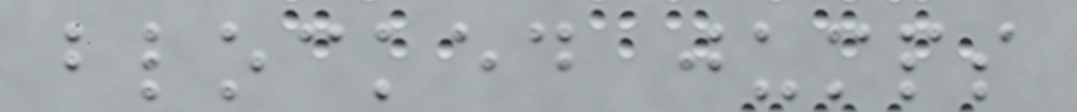blocked jumps
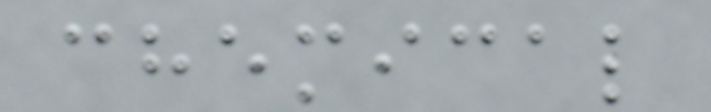chemical
